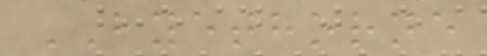BYETHORNE
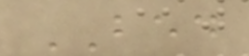BED
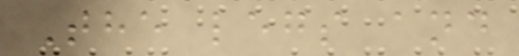The legs and
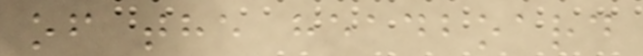of the headboard
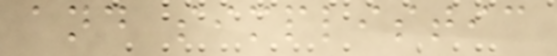and simplistic
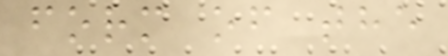form of the
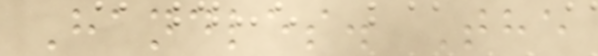Handles. The
